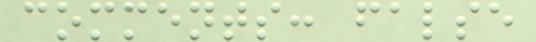comments: false
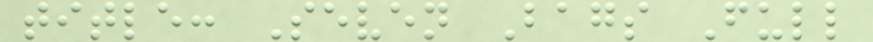title: Seven Bags Full
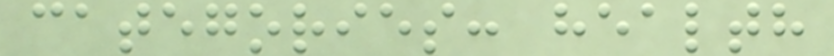categories: health
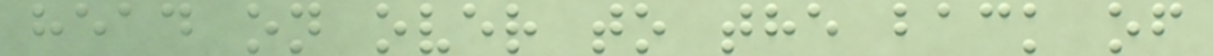head on over to the back of
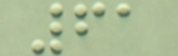61
